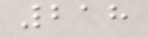218
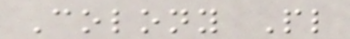Colony Pl
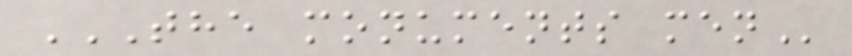THE MONUMENTS MEN
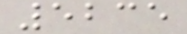5235
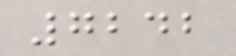7242
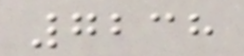7238
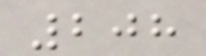208
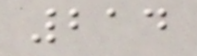214
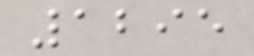1295
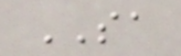SA
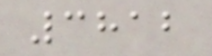3812
